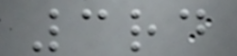3rd
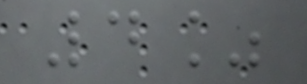4%
